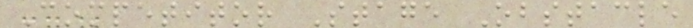Competitor Stage Obstacle
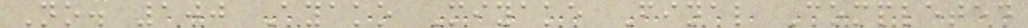No. 100 Ayako Miyake Final Completed
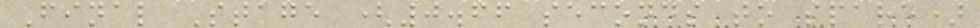Final Stage (0.66 seconds to spare)
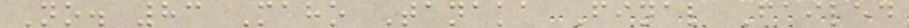No. 83 Maho Tanaka Final Failed
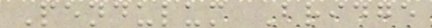Pendulum Bridge
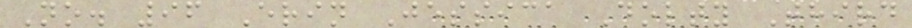No. 96 Erin Jessica Dolty Third
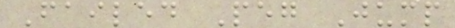Failed Peg Jump
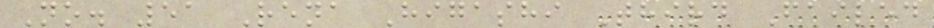No. 51 Rena Higashi Third Failed
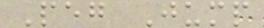Peg Jump
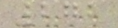272
